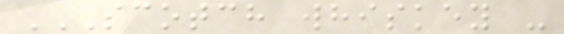SCOTCH WHISKEY -
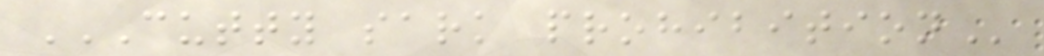CUTTY SARK PROHIBITION
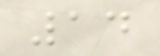14
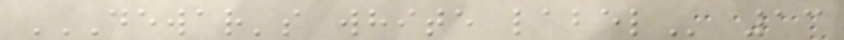DEWAR'S WHITE LABEL 13
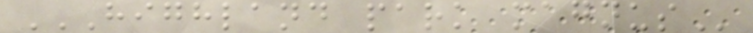HIGHLAND PARK MAGNUS
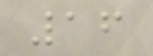16
